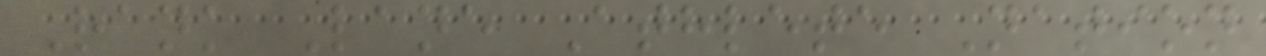Rank Lane Athlete Nation
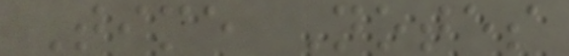Time Notes
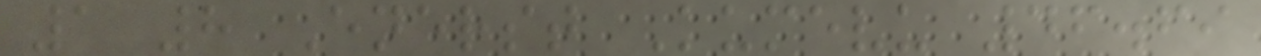1 8 Enerst Kumevu 46.69
